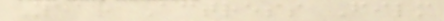Year Actress Film
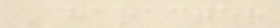Character
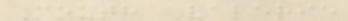Mouth Valerie
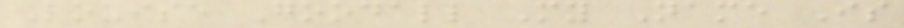Louise Goodall My Name Is
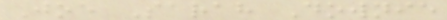Joe Sarah Downie
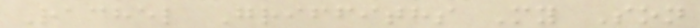Rachel Griffiths My Son
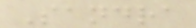Sandra
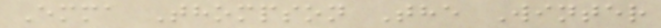Emma Thompson The Winter
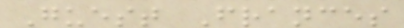Guest Frances
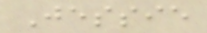Jessie
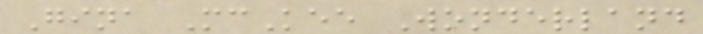Gina McKee Wonderland
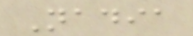Nadia
